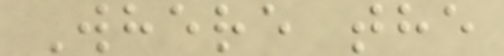Where the
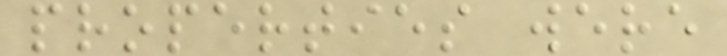properties were
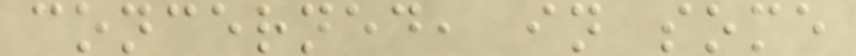concerned, in some
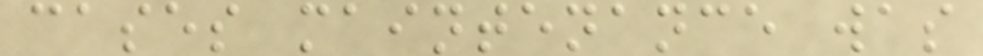cases maintenance was
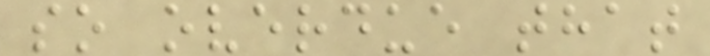so overdue that
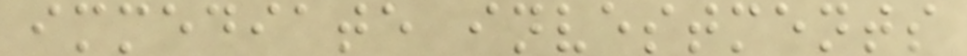immediate investments
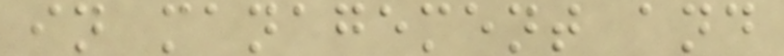in management and
